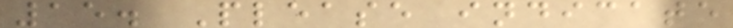15. Please indicate
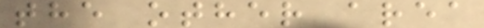the other area
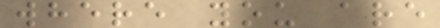where you are
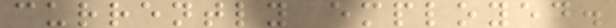currently employed.
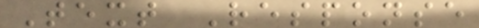Text Response
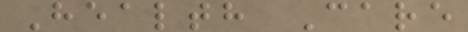Health Care
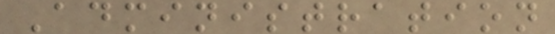Administration
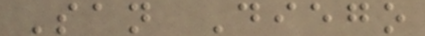San Diego
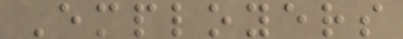Employers
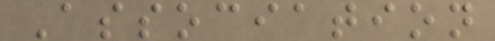Association
